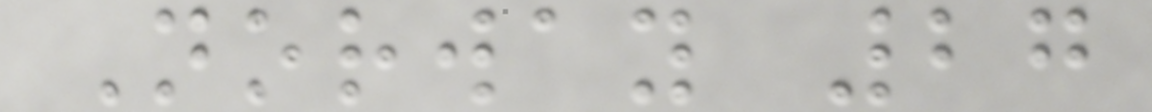Norway 27
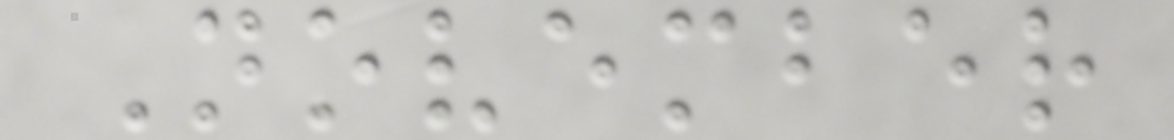November
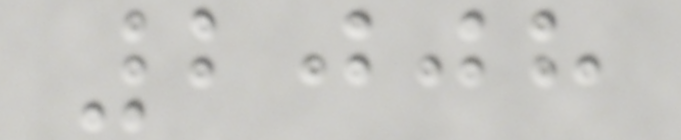2008
